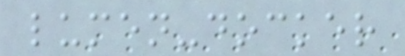lumen-docker
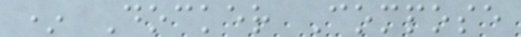* Docker Compose
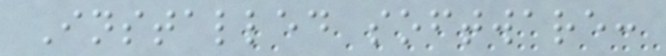Installed software:
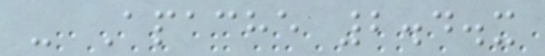- Apache 2.4.x
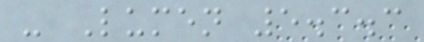- Lumen 5.3.3
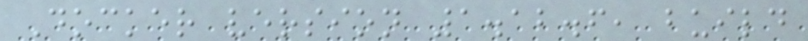Docker version 1.12.6, build
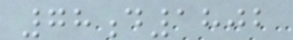78d1802
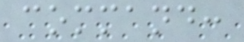command:
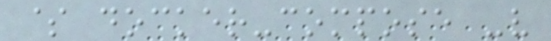$ docker-compose -v
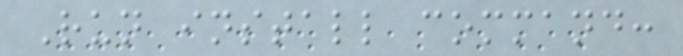Run install command:
